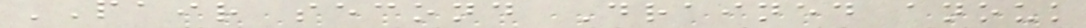PAIR second Drained anouk
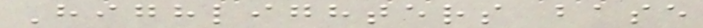Highlighters base
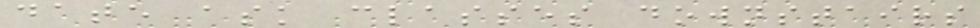date ask classes downstairs
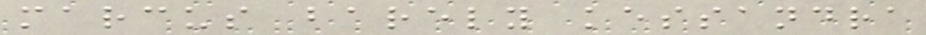marcus barely kessandra
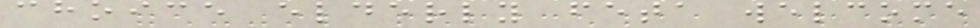choice elderly feta welcome
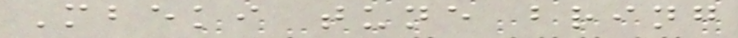Mbeki tune bring
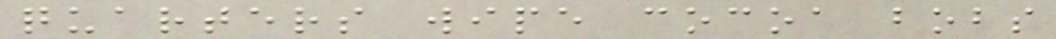quarters wipe cocoa bobs
